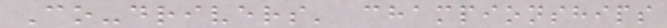Co-drivers' championships
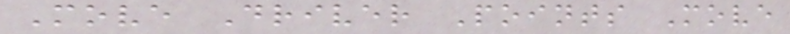Move Driver Points Move
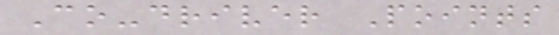Co-driver Points
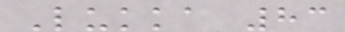Lukka 83
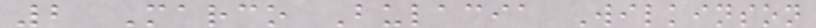2 Marco Bulacia Wilkinson
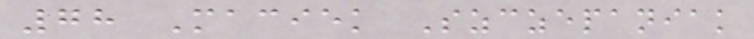78 Maciek Szczepaniak
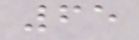65
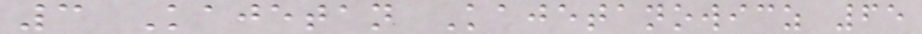3 Kajetan Kajetanowicz 65
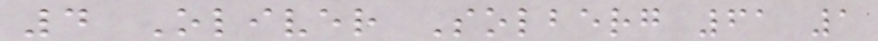4 Oliver Solberg 61 1
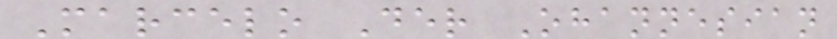Marcelo Der Ohannesian
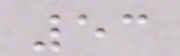53
